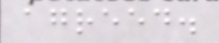agreed.
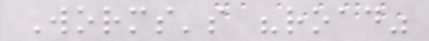Worms's "road"
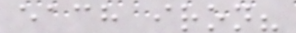each iron?
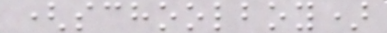(schoolboy)
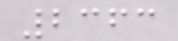2363
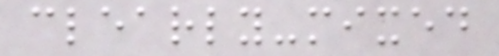clearly-mixed
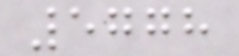5778
